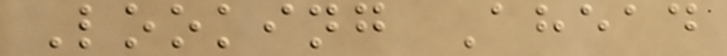Looking Ahead
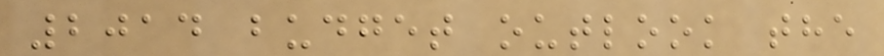2014 budget outlook the
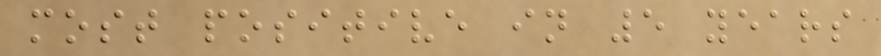most positive in 5 years
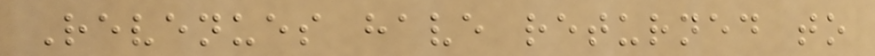Revenues have returned to
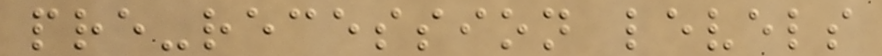pre-recession levels
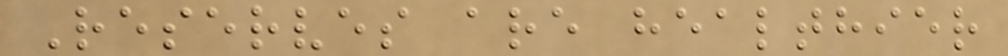Reserves are healthier
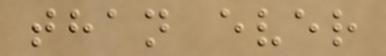than ever
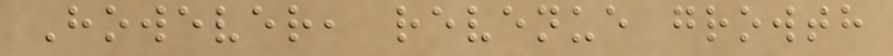However, revenue growth
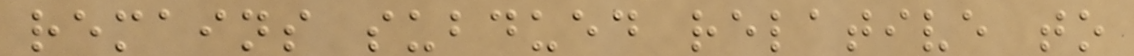remains subdued relative to
